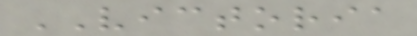VICTORIA
